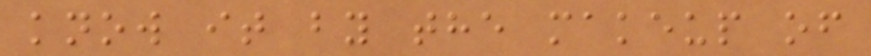know it by the makeup of
